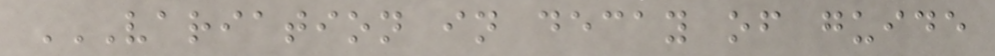VARIATION IN DECAY OF GUIDE
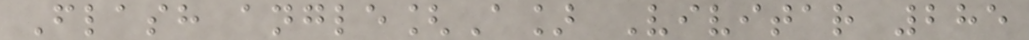Flash angle[A] Vivitar 285
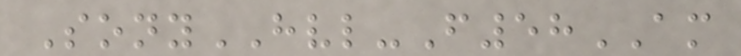SonyHVL-F58AM
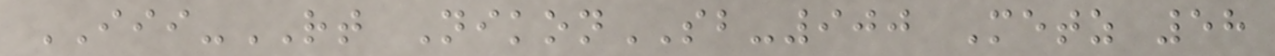III-RT NikonSB-900 Metz 58
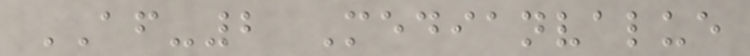AF-2 Medianvalue
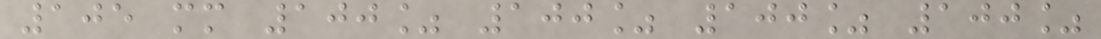105 mm 100% 100% 100% 100%
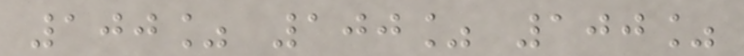100% 100% 100%
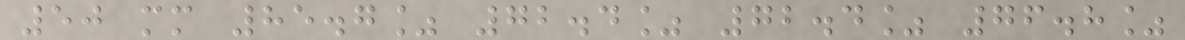50 mm 85.7% 72.4% 72.4% 76.8%
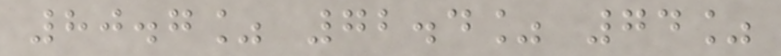80.7% 72.4% 74%
